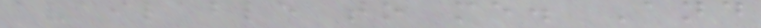available to me. And
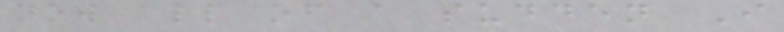now all of a sudden I
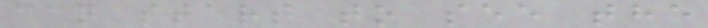can start to see the
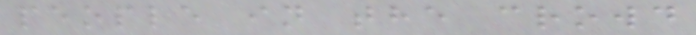people in the crowd
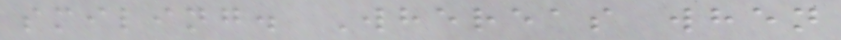smiling. Whereas when
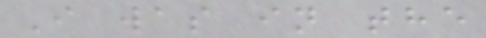I was in the
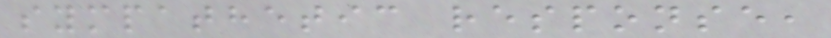sympathetic response,
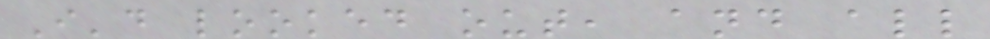I'd looked out, and all
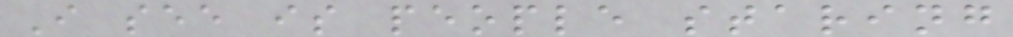I see is people staring
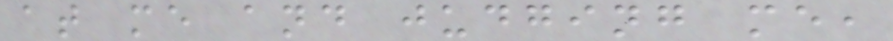at me and judging me,
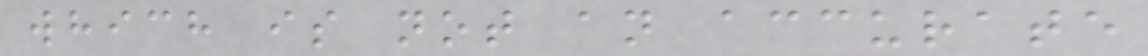which is not an accurate
